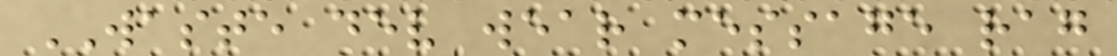WASTE dev wear message rag
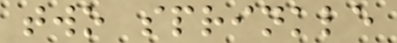two sprinkle
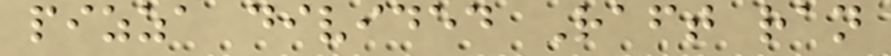pizza divided Raft ran
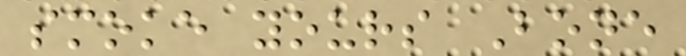smoke yours Bone
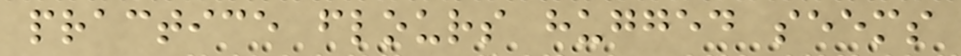practice flours hugged seems
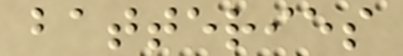batteries
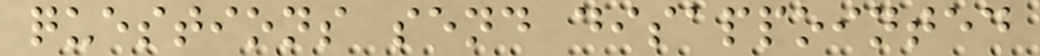questions send disappointed
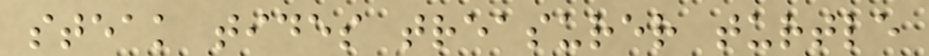steak tides treasurer turtle
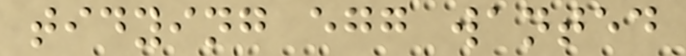tidying egg wanted
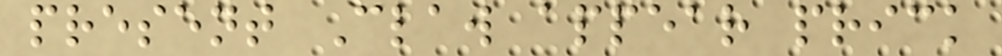present Claw appear prick
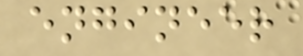engineer
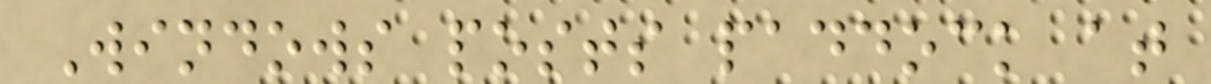Windows posts paddock at
